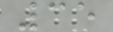35
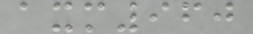axm960
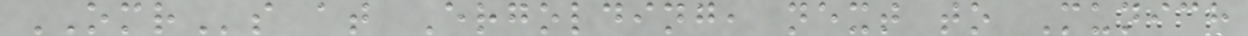OMRs at Ergolding, next to Munich
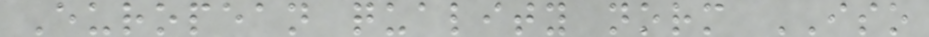European quality norm ISO
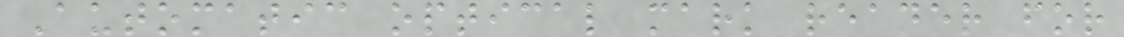Automatic optical mark reader for
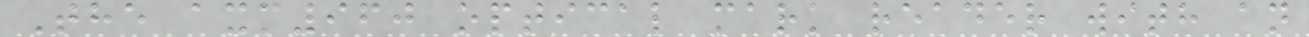The axm960 optical mark reader with an
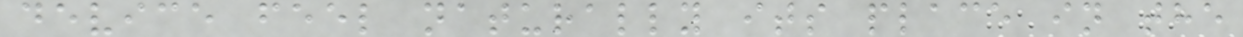device feel naturally its place in the
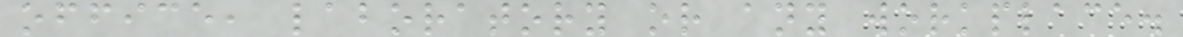office, laboratory or any workplace.
